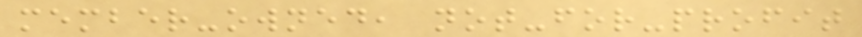member-owned, not-for-profit
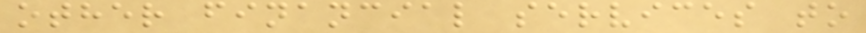other financial services to
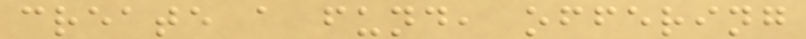create a fund, offering
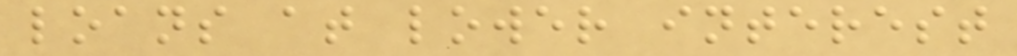loans at lower interest
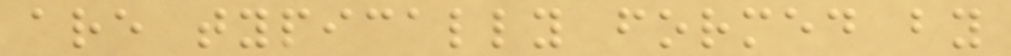are typically formed by
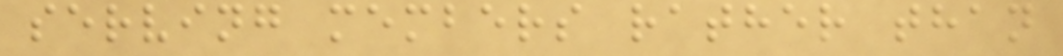serving members rather than
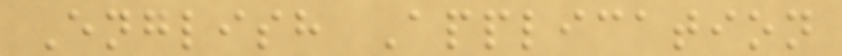English Application
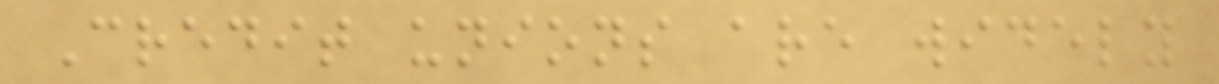Credit unions are widely
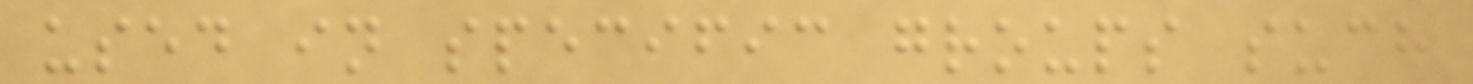used in specific groups such
